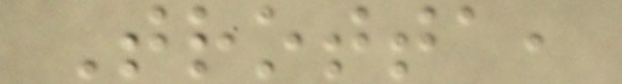Trotta,
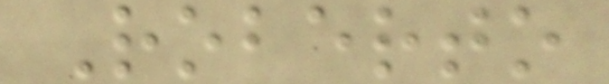Roberto
